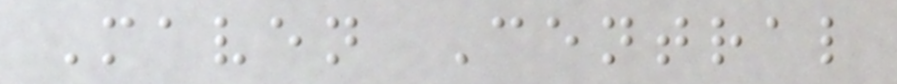Maven Central
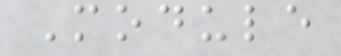Module
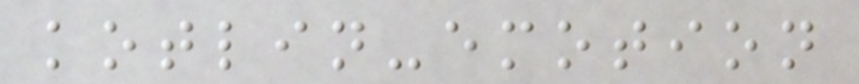kotlin-emotion
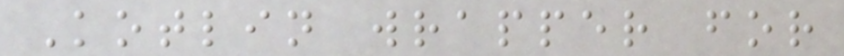Kotlin wrapper for
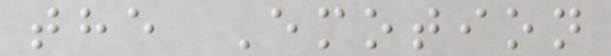the Emotion
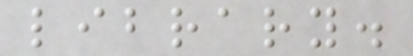library.
